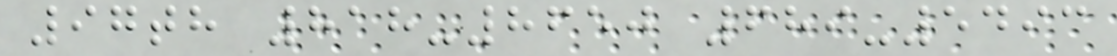97th 818-8650 689-5493
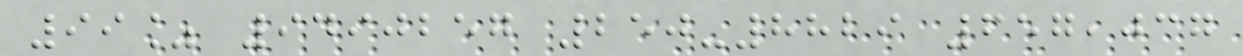99% 9490257 250-8829 657,037
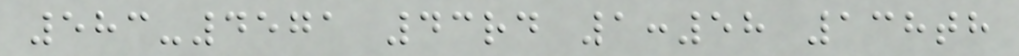583-4571 43rd 1:58 138th
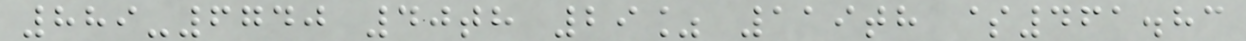889-6740 40th 29% 119th $461.83
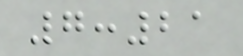7:21
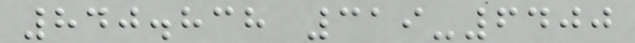840.838 319-6400
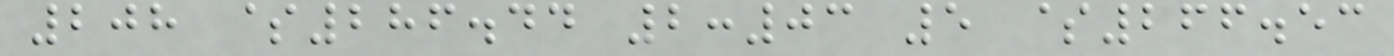208 $286.44 2:03 5 $266.53
